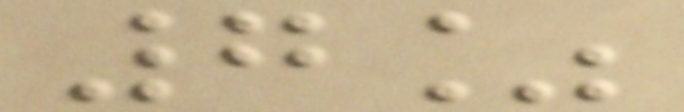7%
